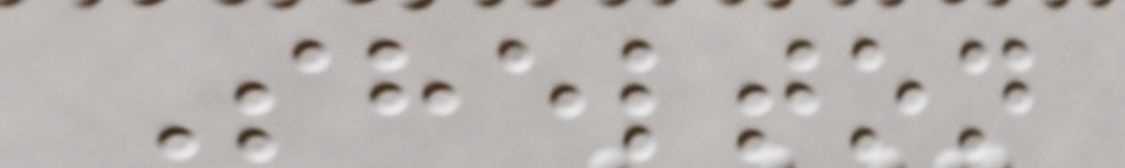Shelton
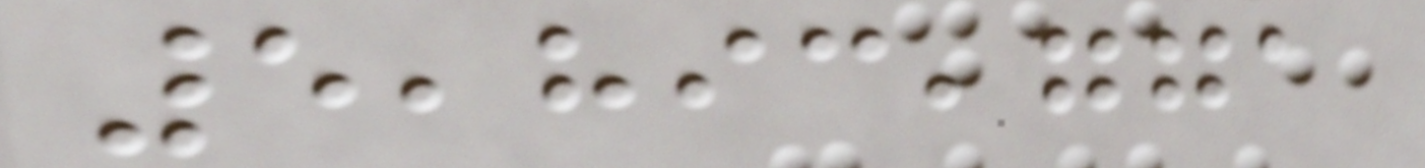5,893,771
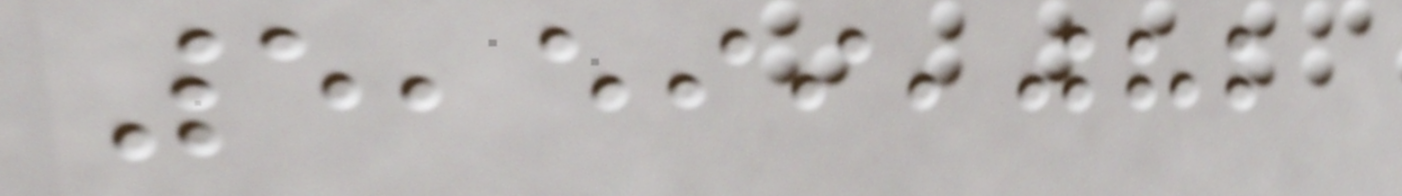5,599,082
